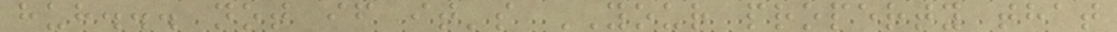huh... not if it's YOUR property that
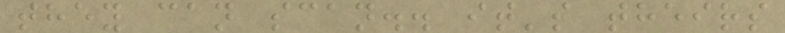they can scan.. it's theirs
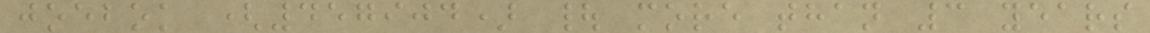joebok (457904) | more than 3 years
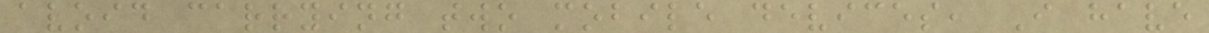avoid carrying two mobile devices, I have
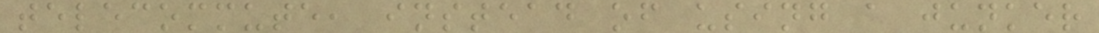telecommute, instead of using a junker
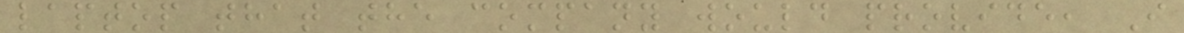laptop that the company would provide, I
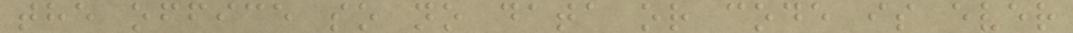the office so no data or code is ever
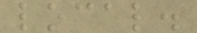local.
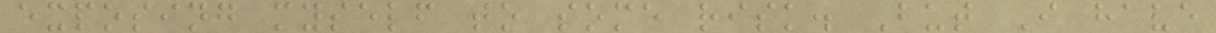exposing myself to some risk. But I have
